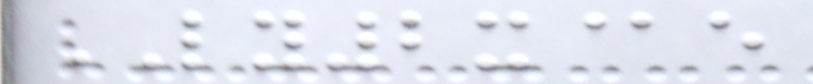LY2x@e
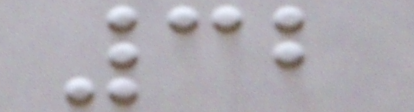32
